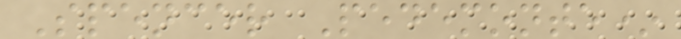Spencer Pedemonte*
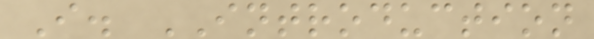I. INTRODUCTION
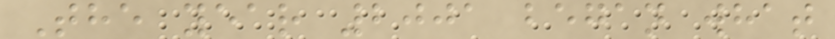The year 2001 began what
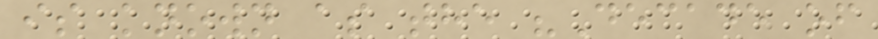is known as the "Decade of
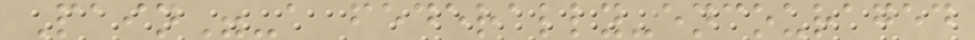Pain"-a federally-encouraged
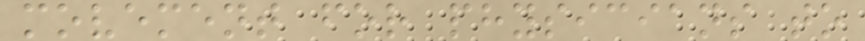movement for physicians to
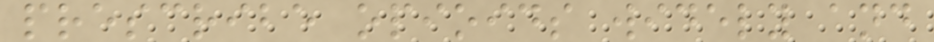prescribe opioids widely and
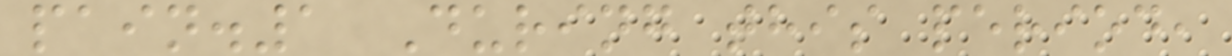pain.1 During this period,
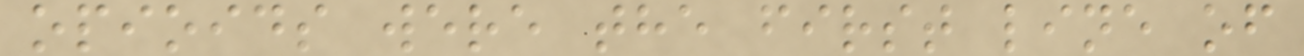opioids were the first line of
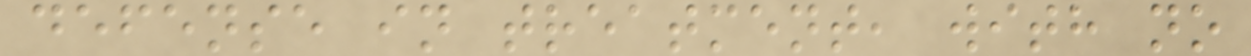defense in treatment, with no
